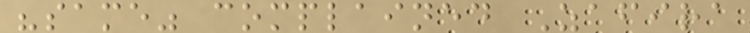"same" complained Zafira
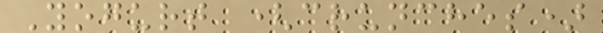Yogurt (crunches)
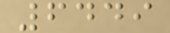6449
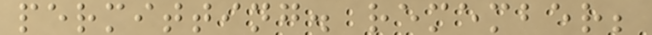permitting. remember;
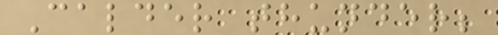Calder thunder;
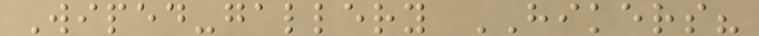Wiped-gallery HIKERS?
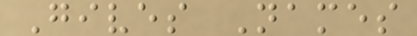Gives Names
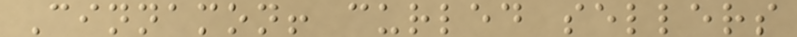Cinnamon! curled sellers
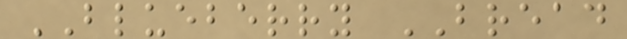BLUEBERRY BREAD
